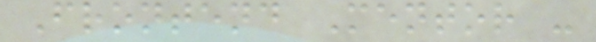Frontend Mentor -
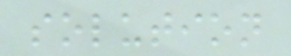solution
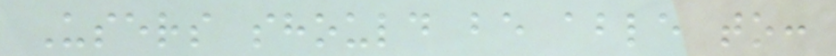Users should be able to:
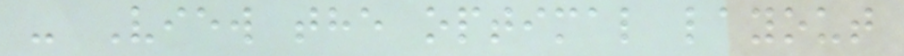- View the optimal layout
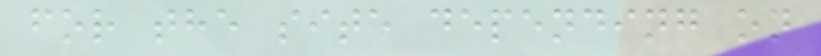for the site depending on
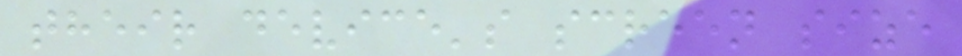their device's screen size
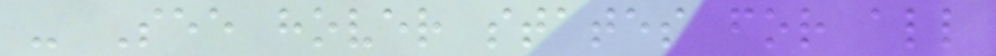- See hover states for all
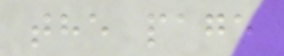the page
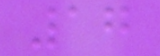17
